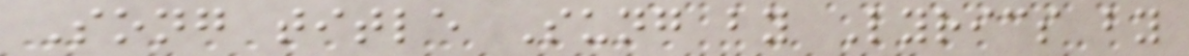Song title Sung by Lyrics by
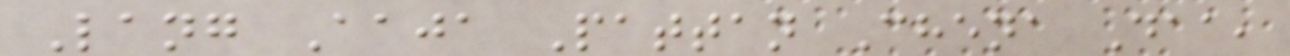Lang Aaja Pattan Chena Daa,
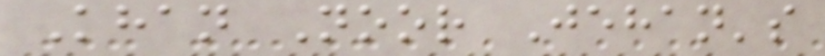Khan Noor Jehan's
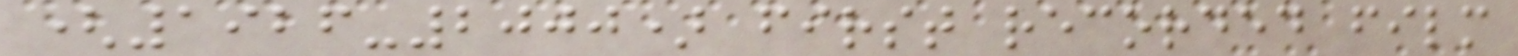(1926-2000) first recorded film
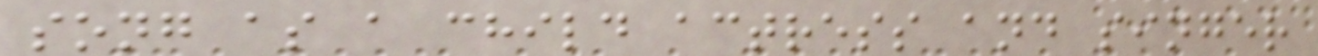song as a child actress and singer
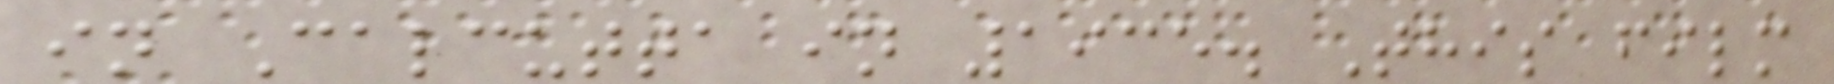in Calcutta in 1935. This film
